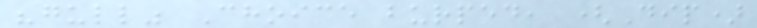"gull" Choice burped, (Dip)
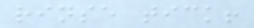rinse tick!
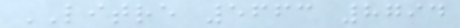LITRE 5663 8794
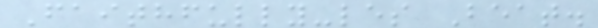Faithfully-les Beat.
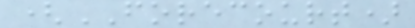(FORECOURT)
